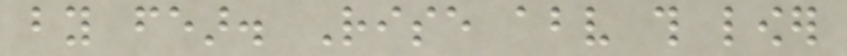by fear. Rise above this lower
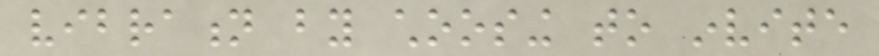vibration by choosing to invite
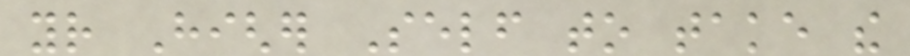your Higher Self to take the
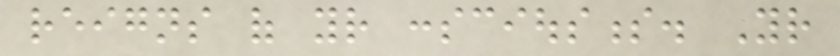reigns of your consciousness. Your
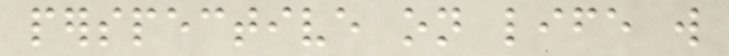perspective on life will
